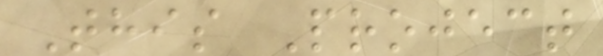This Project
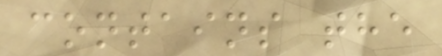contains the
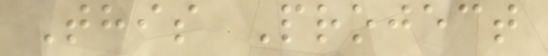This Project
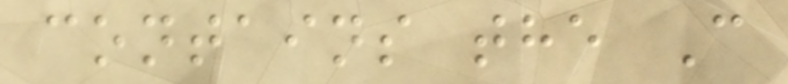contains the C
